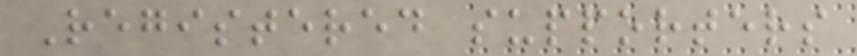Registered supporters
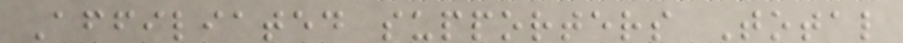Affiliated supporters Total
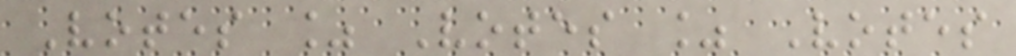Votes % Votes % Votes
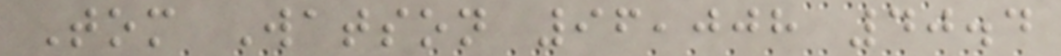Tom Watson 96,008 40.4
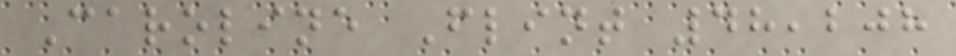Caroline Flint 48,208
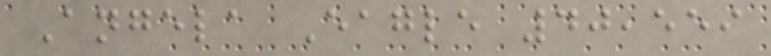Angela Eagle 40,559
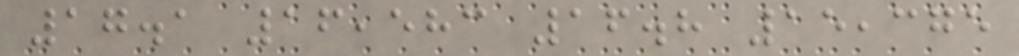17.1 16,583 16.8 15,375
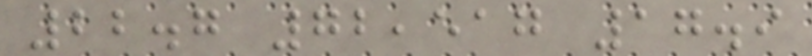22.7 72,517 17.9
